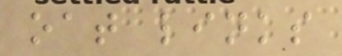oat links
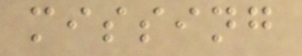missing
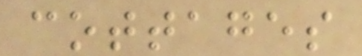cottages
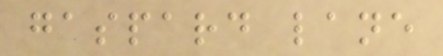gaspard lane
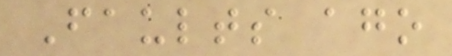Faults ago
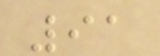91
